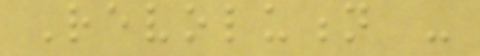Revolution -
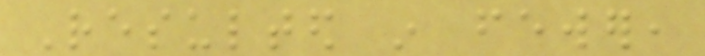Resulted in fewer,
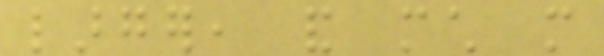larger, and much more
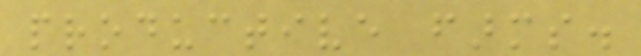productive farms.
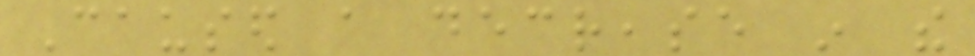Caused a decrease in the
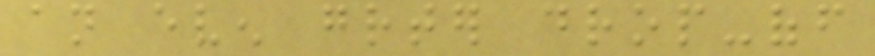an even greater drop-off
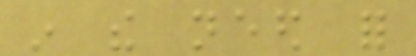in the need for
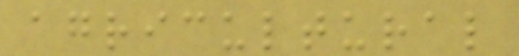agricultural
